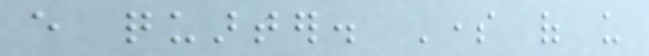every quarter. Some of us
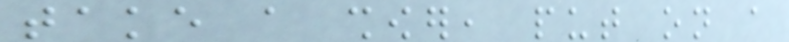take a shower, put on a
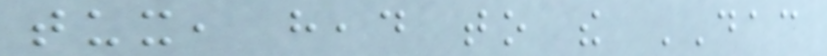tux, head to the DAC
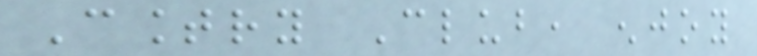Country Club, enjoy
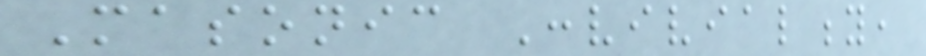Masonic Conviviality,
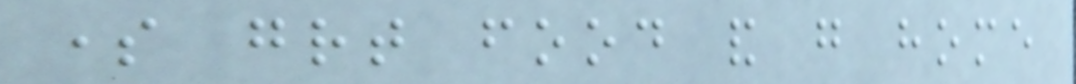some great food and go home
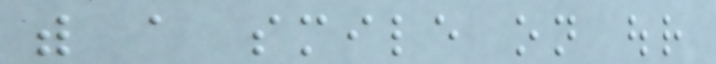with a smile on our
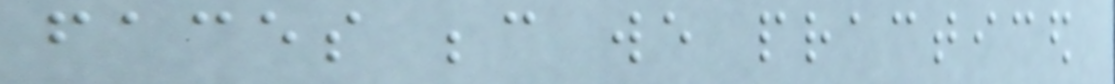faces because we practiced
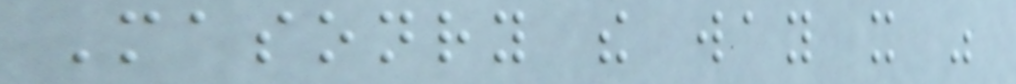Masonry the way it was
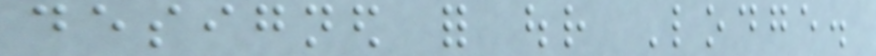designed for our Lodge.
